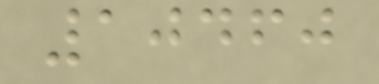10460
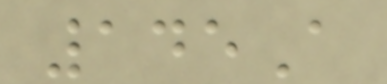145A
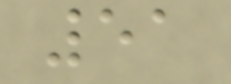51
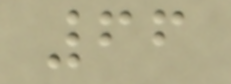66
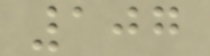107
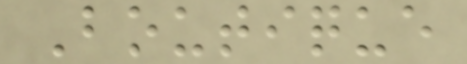Boutique
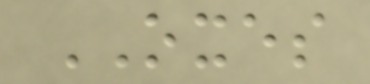OXES
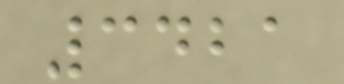3421
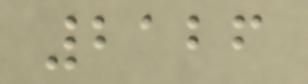2126
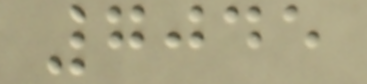7045
